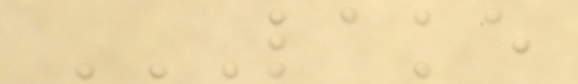LAKE
